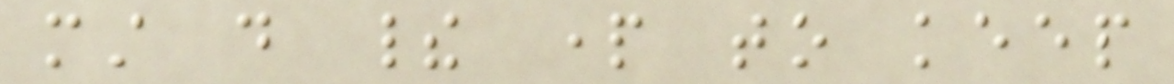must do their part to keep
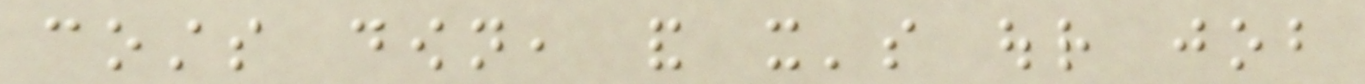costs down, and it's our job
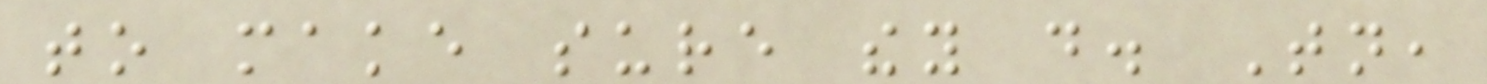to make sure they do. Tonight,
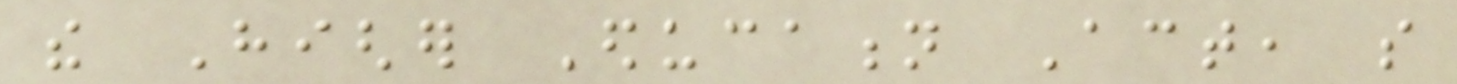the Higher Education Act, so
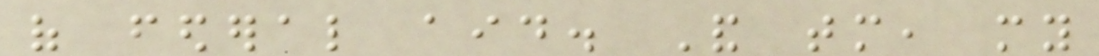of federal aid. And tomorrow, my
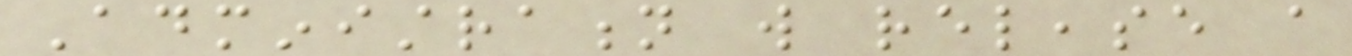Administration will release a
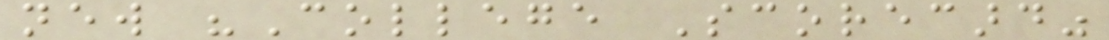new "College Scorecard"
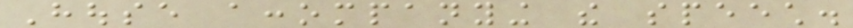House accompanying the speech.
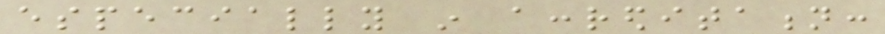especially in accreditation:
